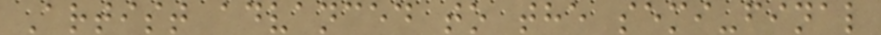Artist advanced to the semi-final
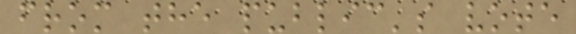from the public's vote
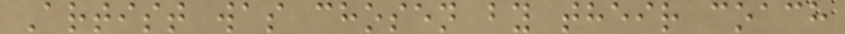Artist was chosen by their coach
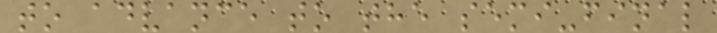to advance to the semi-final
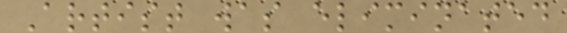Artist was eliminated
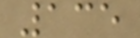135
